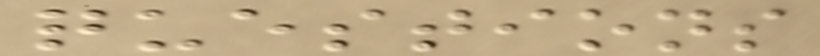questions
